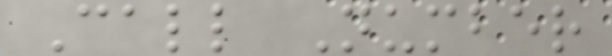Call Number
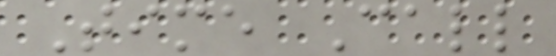Time Call
